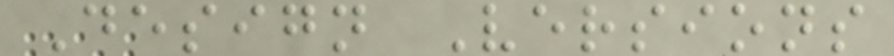Design Versions
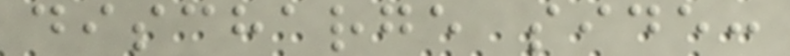discharge side:
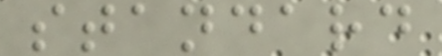standard
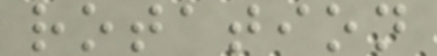rotation
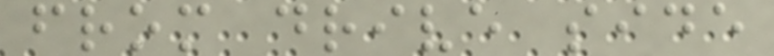from drive side
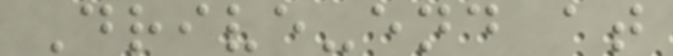Drive-end at
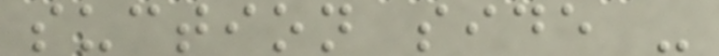suction side -
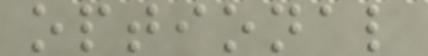optional
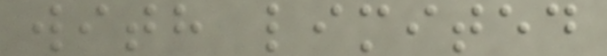with limited
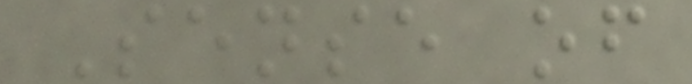Sense of
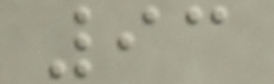93
